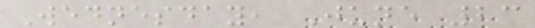Wednesday, June 23
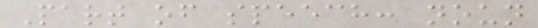Part of speech: noun
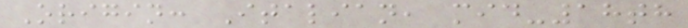Origin: Italian, mid-18th
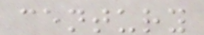century
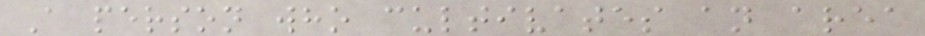A person who cultivates an area
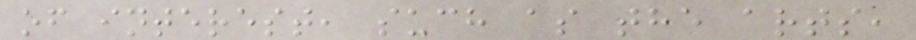of interest, such as the arts,
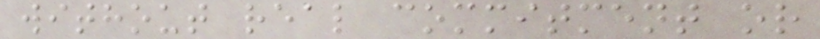without real commitment or
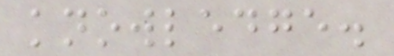knowledge.
